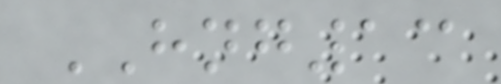HNG13
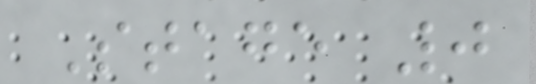Stage 0
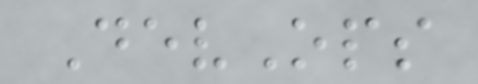DevOps
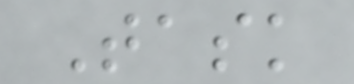Task
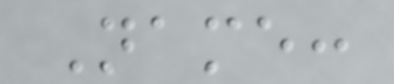Name:
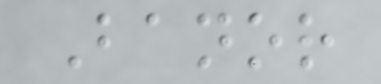Banor
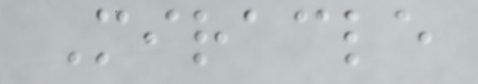Miracle
